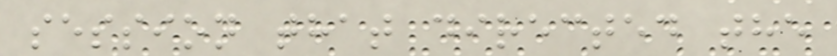session that directed the
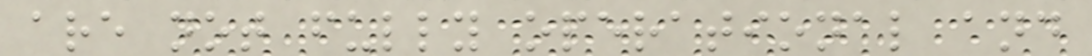are not fully operational and
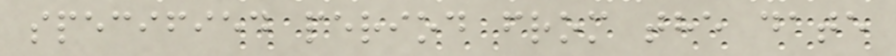specified period from the date
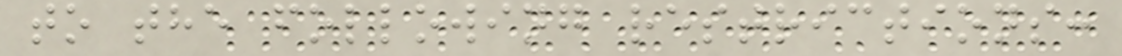to the following restrictions:
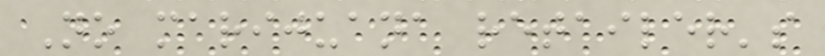No marijuana retailer's
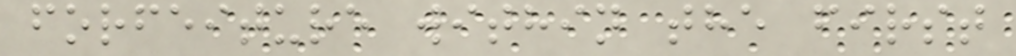forfeiture within the first
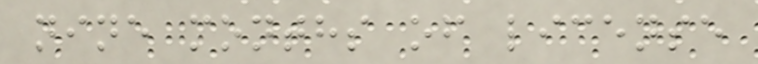nine months of license
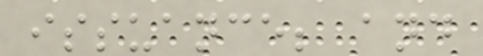issuance; and
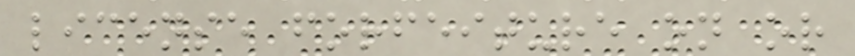license forfeiture on or
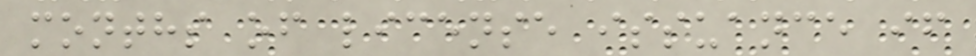months of license issuance if
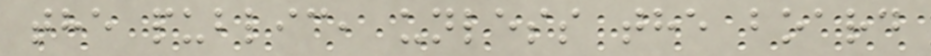the public, unless the board
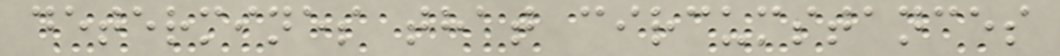determines that circumstances
